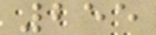255
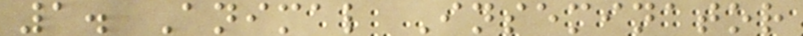1. Animal Inseminator
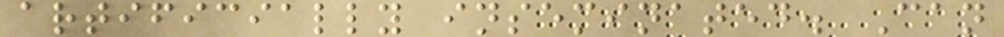artificially inseminated. Can
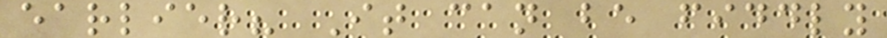earlier? It can be fiddly
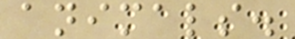animals.
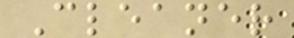Cleaner
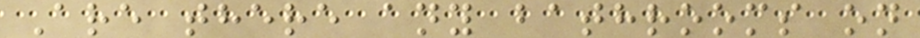Are there any bathrooms on
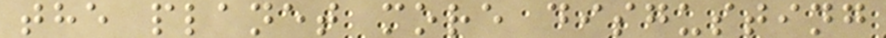the planet more disgusting
